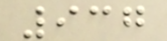937
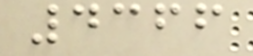4366
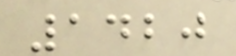1420
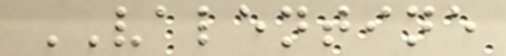VALENTINE
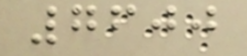7600
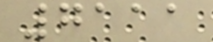7111
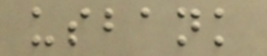usbank
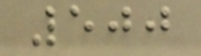500
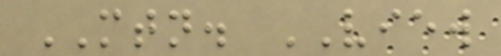MTN. VIEW
